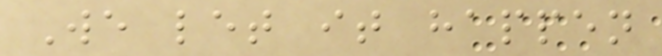We let it happen
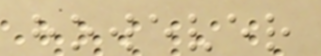however
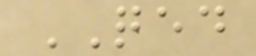QED
